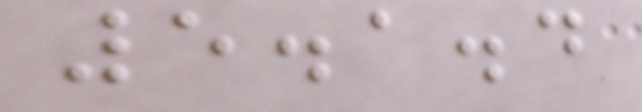5.1.4
